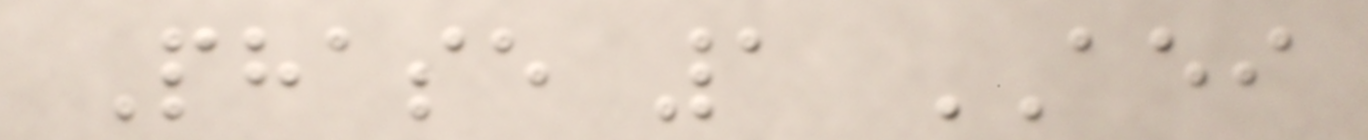Phase 1 AEI
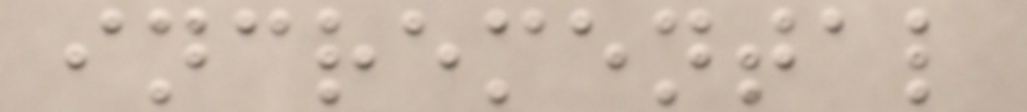incremental
